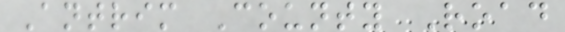Antrim County Road
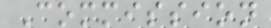Commission
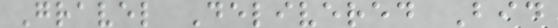Gravel Delivered Bid
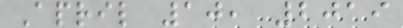April 10, 2019
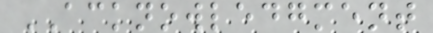ACKNOWLEDGMENT
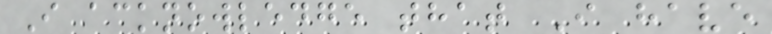I acknowledge that I have
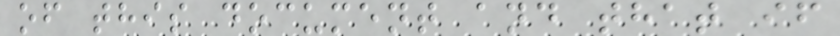of this document and that if
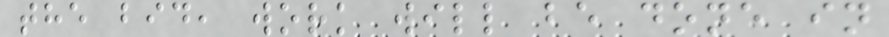the bid, work will be done in
